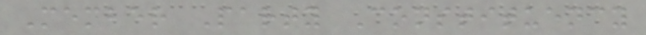Member Party Constituency
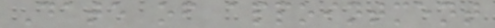Date of appointment
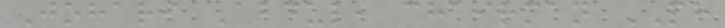Johari Abdul, chairman PH
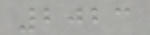2023
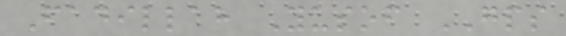Fadillah Yusof GPS
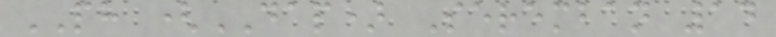PH (DAP) Seremban 14
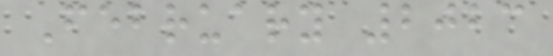February 2023
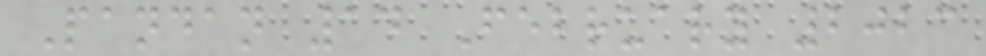Pandan 14 February 2023
